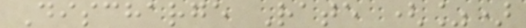Discharge Rate (%)
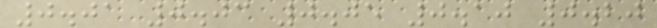0.01 0.03 0.05 0.10 0.20
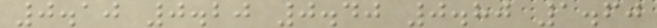0.10 0.20 0.40 0.80 1.60
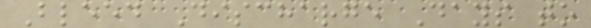Bleed Discharge Days to
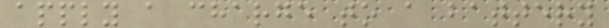apply a charge to a battery
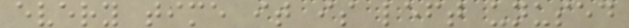every time it is left unused
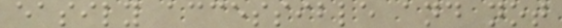easily accessible and not
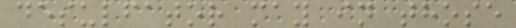desulfator may in those
